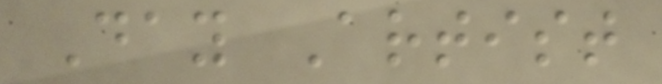Day Artist
